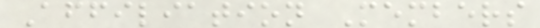Affiliation Members
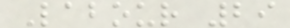Labour 29
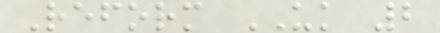Reform UK 2
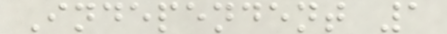Independent 1
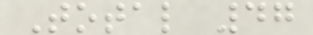Total 47
